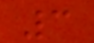3
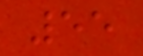55
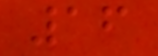16
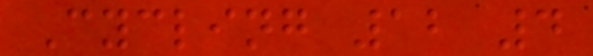Cycling 12 4
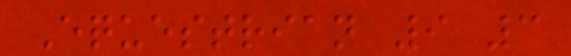Equestrian 9 3
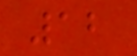12
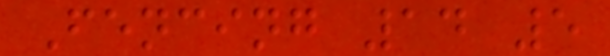Fencing 14 5
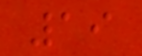19
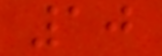10
